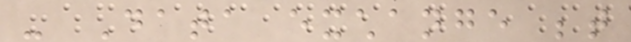- Data exchange between
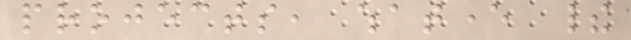projects, whatever their
